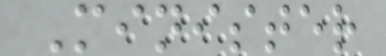Minister
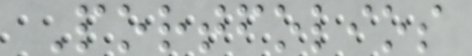Portfolios
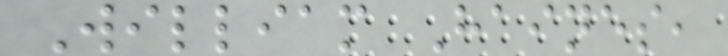William Haines,
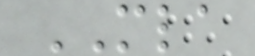MLA
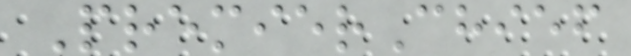PremierChief
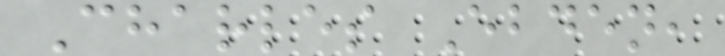Charles Ebden,
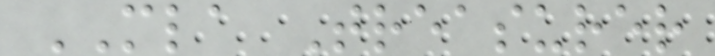MLA Treasurer
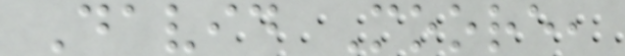David Moore,
